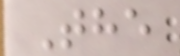The
